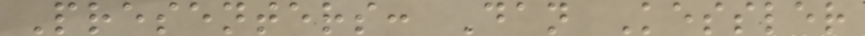Presenters: Dan Kessler
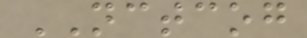NCTCOG
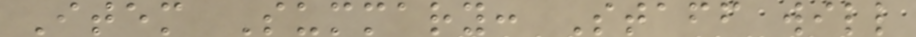Item Summary: Staff will
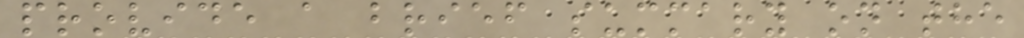provide a brief summary on the
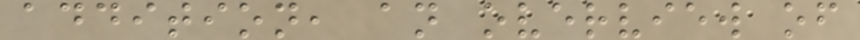addition, an overview of
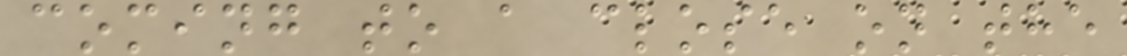coming to a close on the
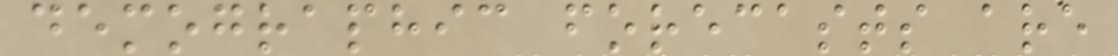demographic forecasts are
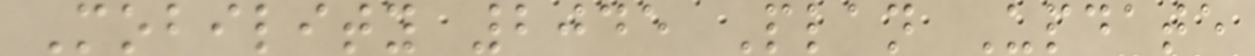Mobility 2045 Plan Update
